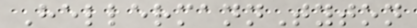HellermannTyton
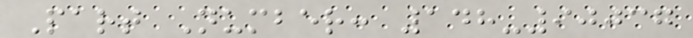Part Number: 148-90037
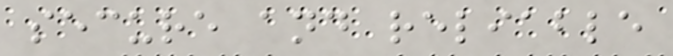secure and reliable
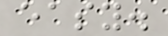easy.
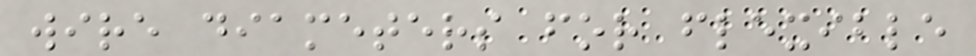wire diameters for flexible
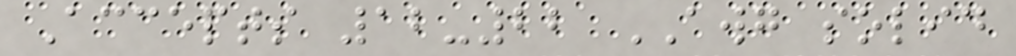Accepts 12-22 AWG solid
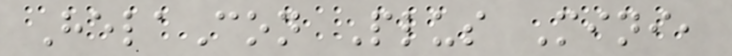HelaCon Plus Mini,
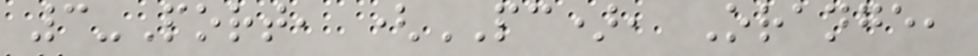3-Port, (PC), Orange,
